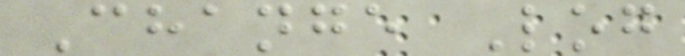Change Log
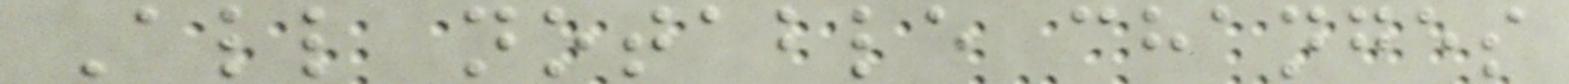All notable changes
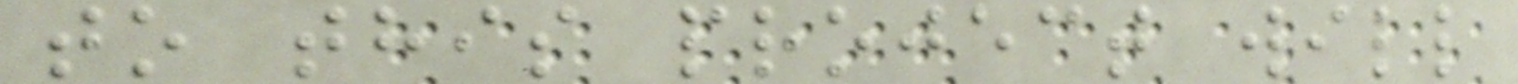to this project will
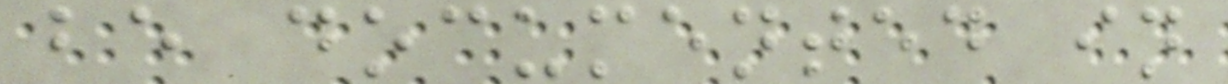be documented in
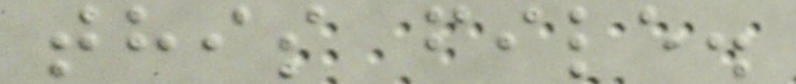this file.
